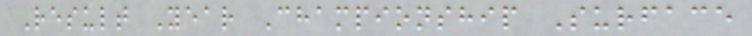Result Year Championship Surface
